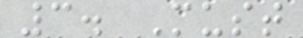3. Must
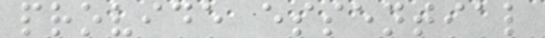provide essential
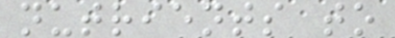nutrients to
